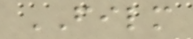FILM
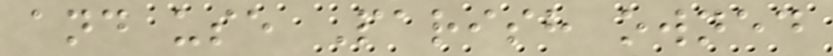and use Parish owned
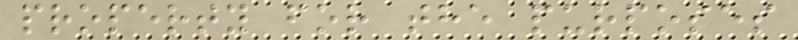property for the purposes
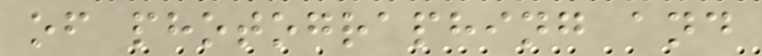of photographing and
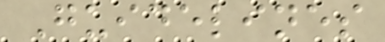Guidelines
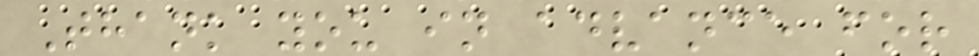Thank you in advance for
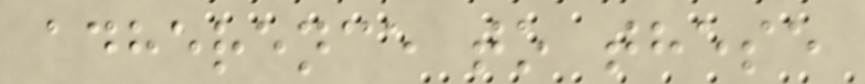adherence to these
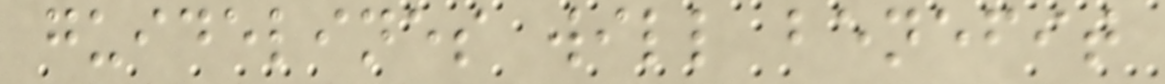guidelines will benefit
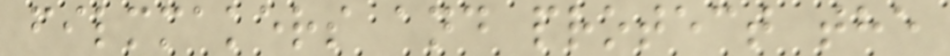filmmakers and protect the
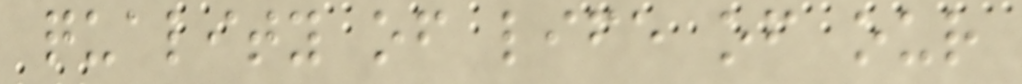quality of life of our
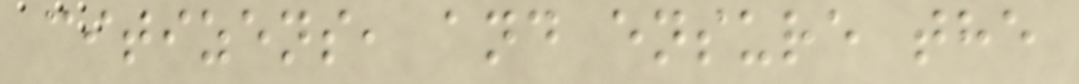citizens, and ensure the
